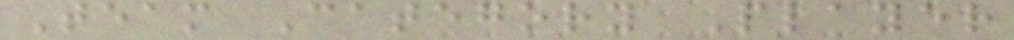Team Category Player
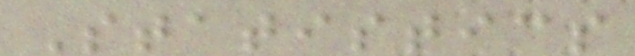Statistics
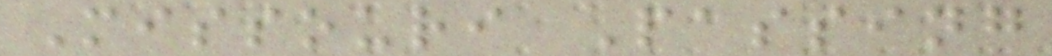Missouri Passing
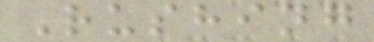Rushing
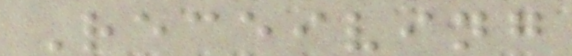Receiving
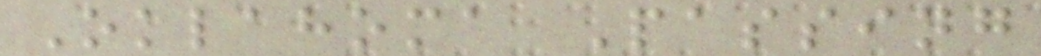Oklahoma Passing
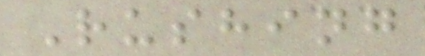Rushing
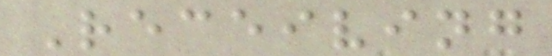Receiving
